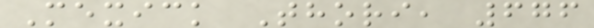Mexick Thori, 676
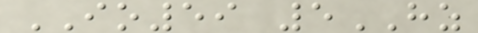IO59 5HZ
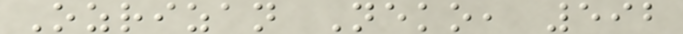Ozrizan Neko, 592
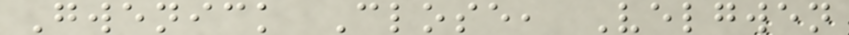Gwenick Close, Velgwen
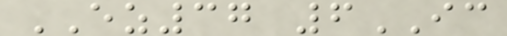EZ37 6IC
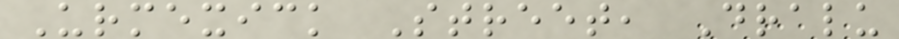Urmexick Street, Dralu
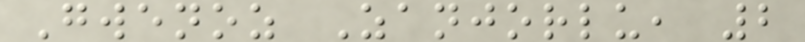Gwenoz Zanjorlu, 2
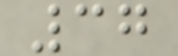37
